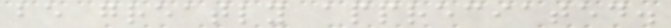be greatly appreciated.
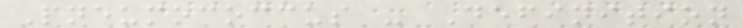Pneumococcus - Definition
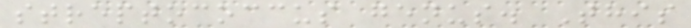streptococcus genus. This
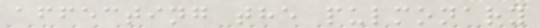affecting the pulmonary
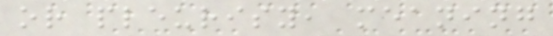or pleurisy, meaning
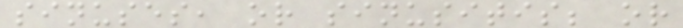sinuses, or sinusitis; or
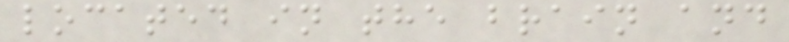located in the brain and
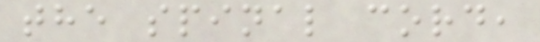the spinal cord,
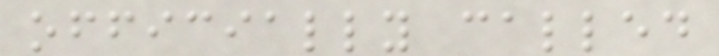officially called
